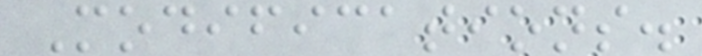Modifications.
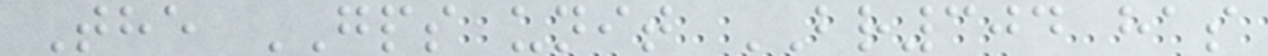The GPS unit BR304 has
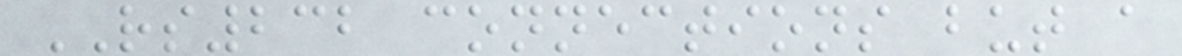RS232 connections but a
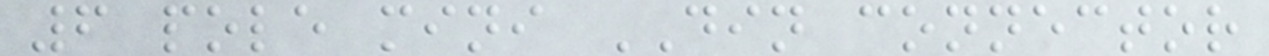6 pole mini DIN connector
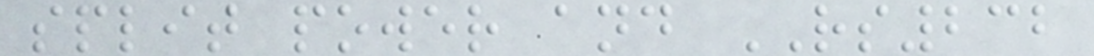split power and RS232
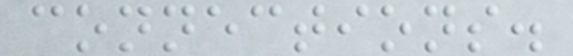connections.
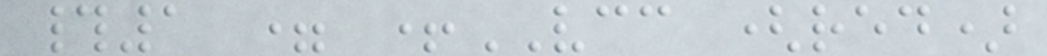#1 = +VCC (red)
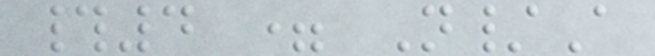#4 = N/A
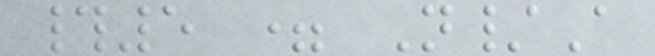#5 = N/A
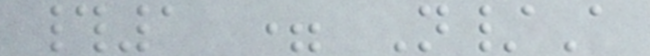#1 = N/A
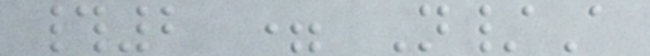#2 = N/A
